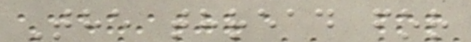The thread for
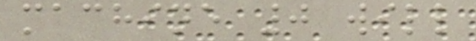machine 0 will
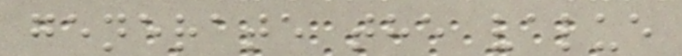generate the value
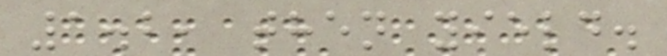1.2, then yield.
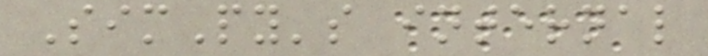SimPy's internal
